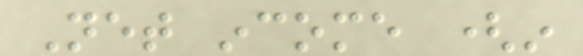Net income (in
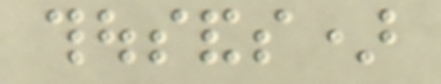thousands)
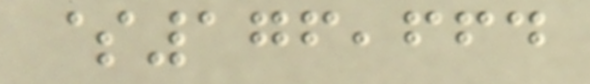$176,664
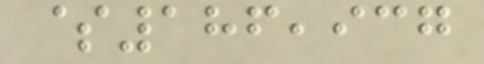$186,937
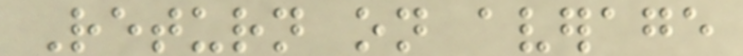Return on average
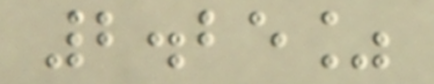2.25%
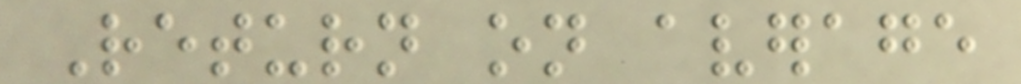Return on average
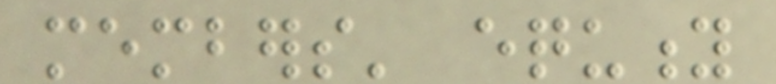members' equity
